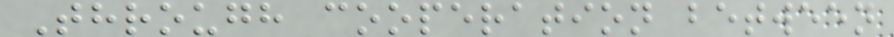Through cooperation between
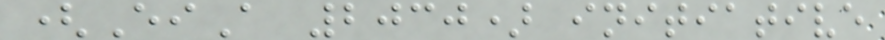(EiA 2030) initiative
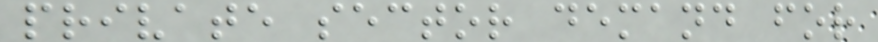private sector demand for
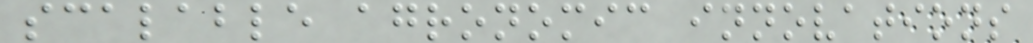scalable agronomic innovations
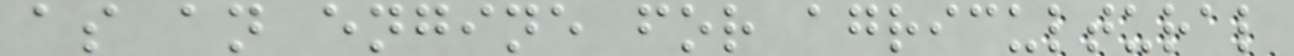as an engine for agricultural
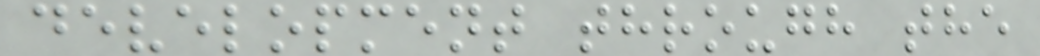development through the
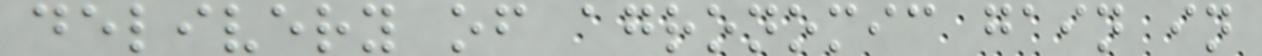delivery of agronomic gain in
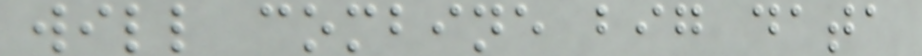will combine big data
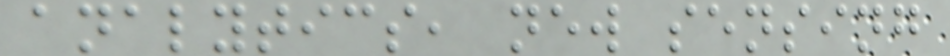analytics, new sensing
